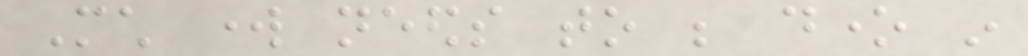Much work needs to be done in
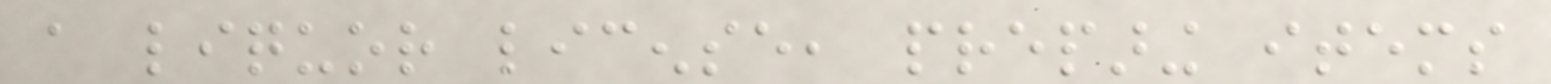a liquor license, preparing items
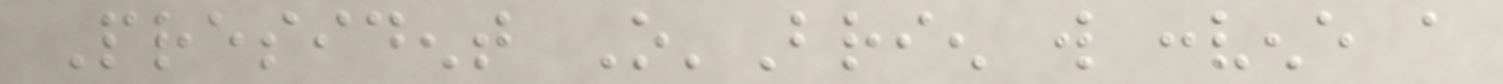President O'Brien will convene a
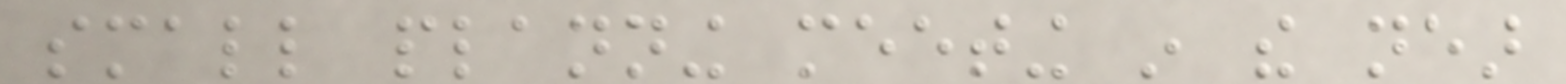small planning meeting in the near
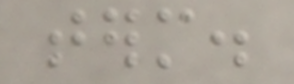term.
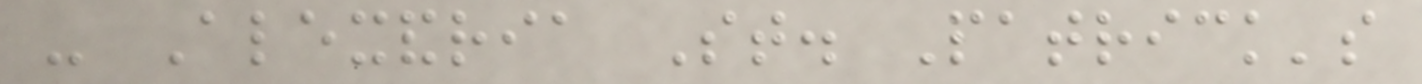- Alexandria St. Patrick's
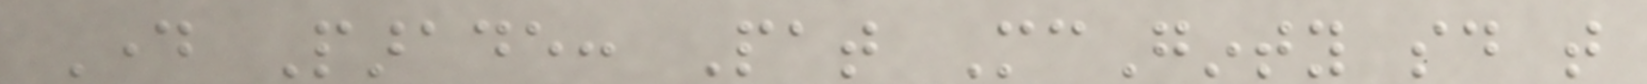Day Parade: Pat McGinty said that
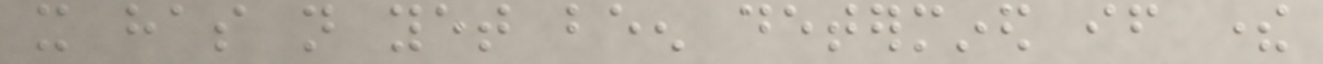it has not yet been determined if there
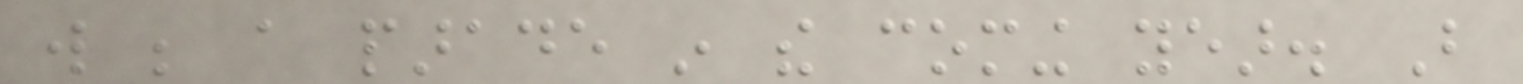will be a parade in the coming year. But
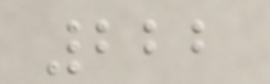222
